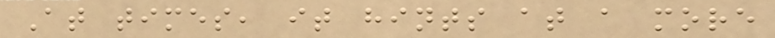At times, it hints at a more
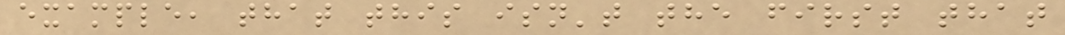example, that this isn't the first that
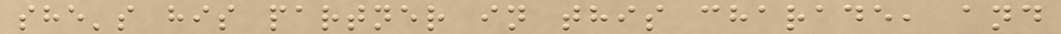she's his partner in this charade, and
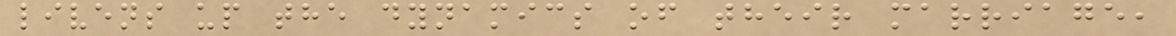livens up the dynamics of their marriage,
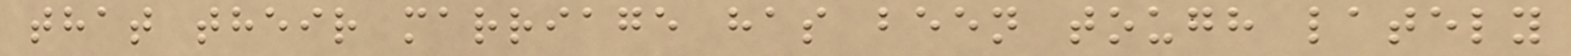that their marriage has been tough lately
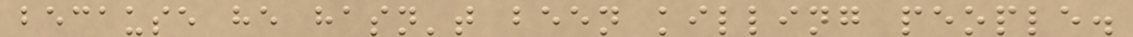because he hasn't been killing people.
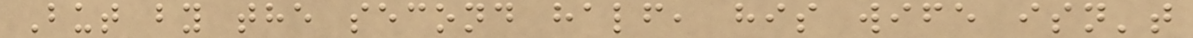But by the second half, his wife isn't
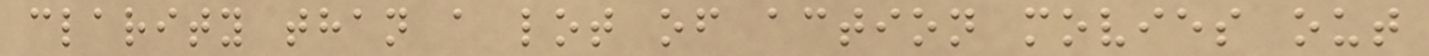clarity than a lot of action movies out
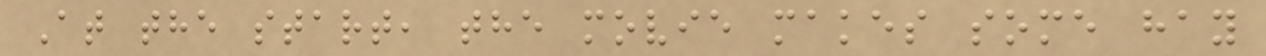At the start, the movie makes some hay
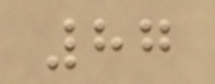87
